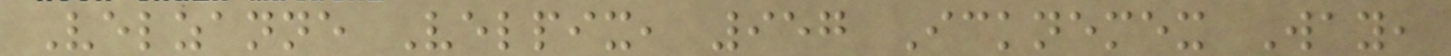Velzanne Velpix, 957 Icknemex Way,
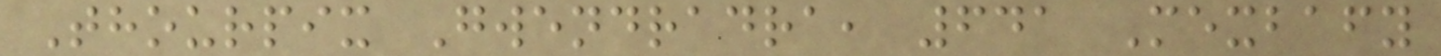Thourpix Gwendradra, 641 Mexbafy
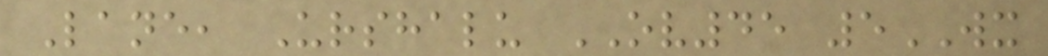Lane, Urshalu OV45 5WX
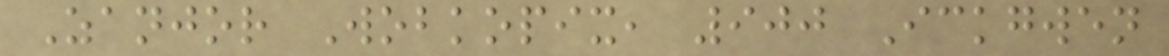Zanjor Wobkopix, 900 Ickgwen
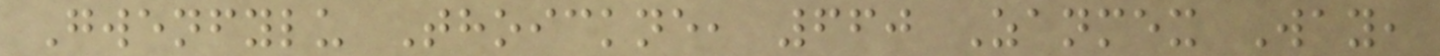Gwenfylu Thoickne, 660 Zanmex Way,
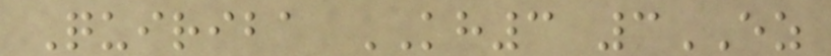Quiriba KH3 3EZ
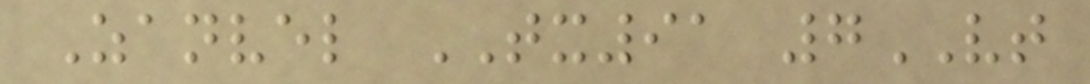Zanvel TX91 7VT
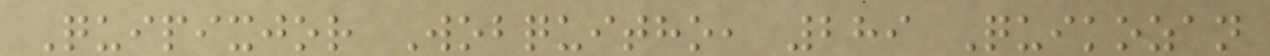Quipixjor Wobquitho, 289 Quikozan
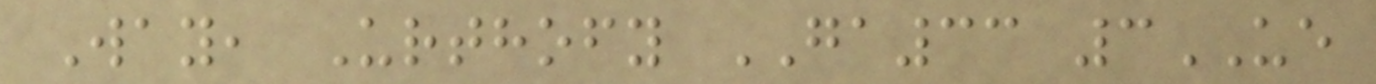Way, Urthofy GA33 3UE
